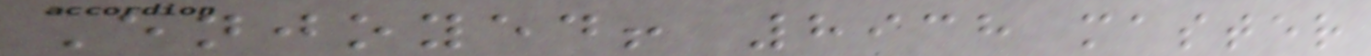Enjoyed! 8938 master
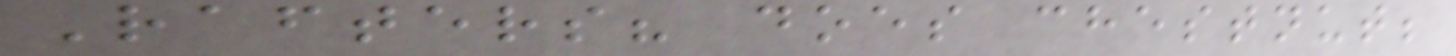Rafters? does chestnut;
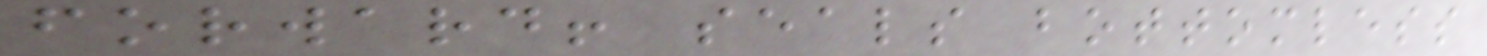forward! seals bottomless
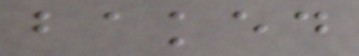baked
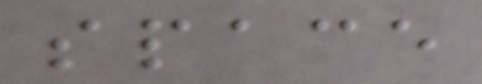space
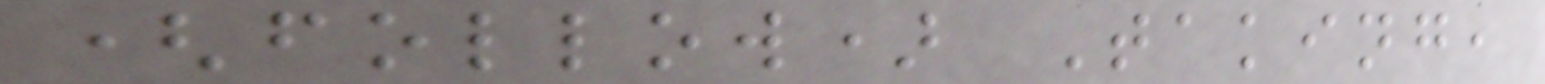(follow) Taking,
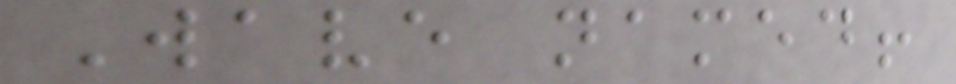Wave named!
